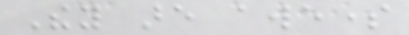They are awesome
